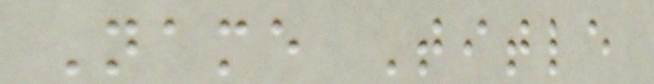Name Title
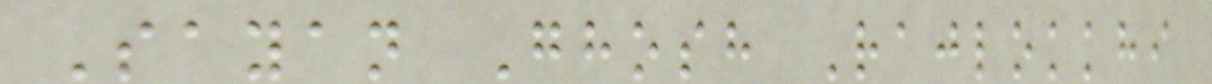Sayan Ghosh Rajlokkhi
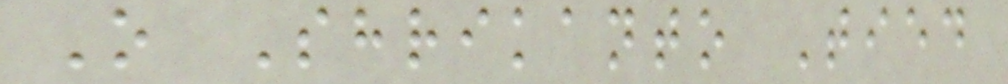O Shrikanto Tied
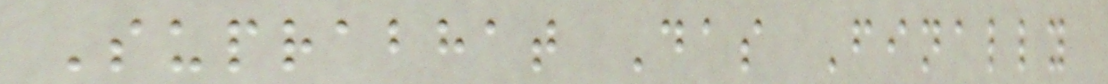Suprabhat Das Finally
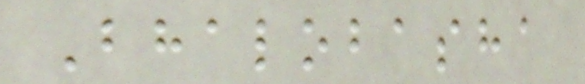Bhalobasha
